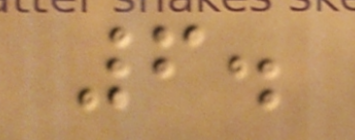6.
